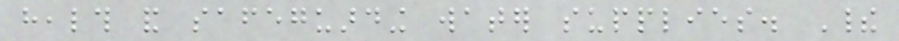health and safeguarding water supplies. Their
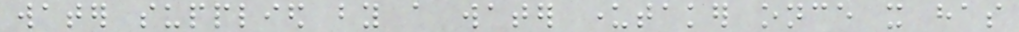water supplied by a water undertaker once it has
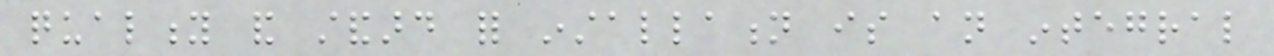quality and standard for installation is an integral
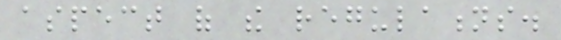aspect of the regulations.
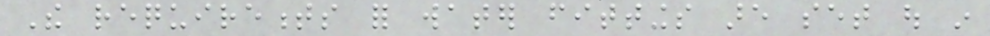The requirements for water fittings are set out in
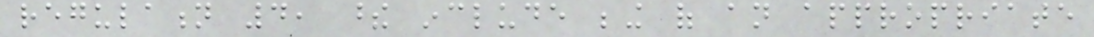regulation 4, these include being of an appropriate
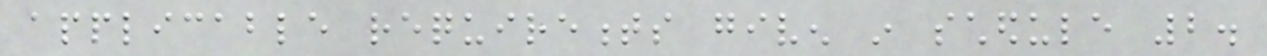applicable requirements given in schedule 2.
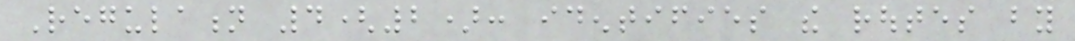Regulation 4(2): identifies the routes by
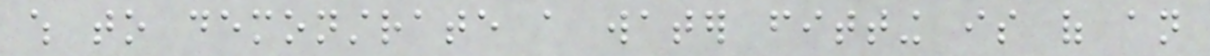which to demonstrate a water fitting is of an
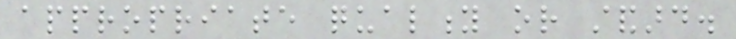appropriate quality or standard.
